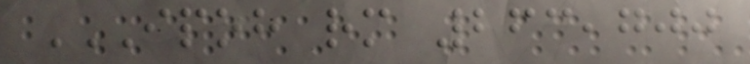IPOH RM 263,700
